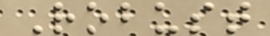Robust
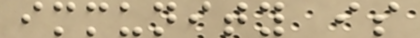immunity is
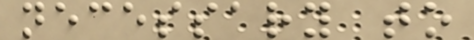necessary to
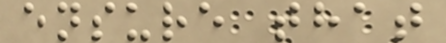ensure that
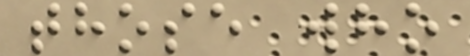those who
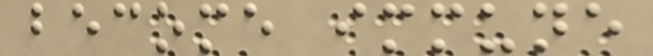become immune
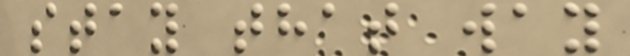stay that way
